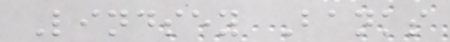Lindsey Banks
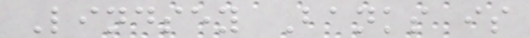Lindsey Banks is
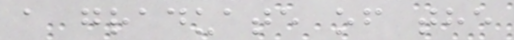a graduate of the
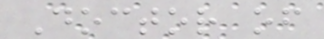Doctor of
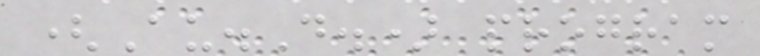(Au.D.) program
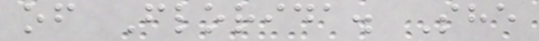of Florida. She
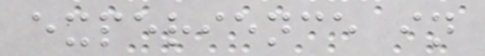experience in
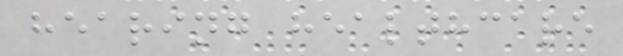hearing healthcare
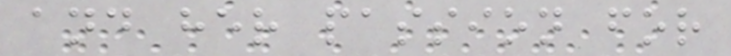and her passion for
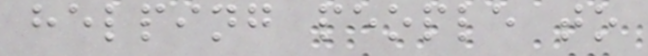helping people to
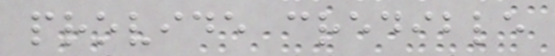provide credible
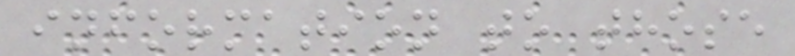information to those
